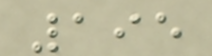195
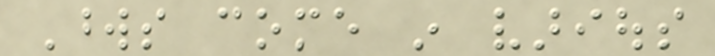Words come in various
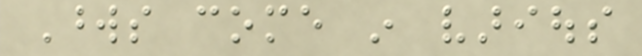Words come in various
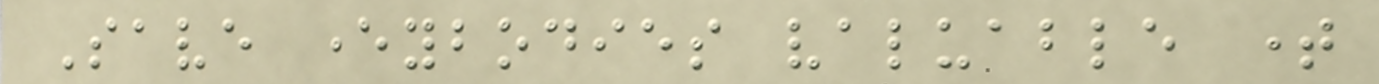Save everybodies valuable time
